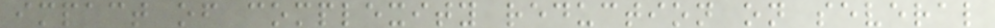impact of complexity reduction on several
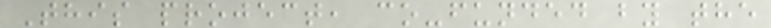This project, co-funded by the
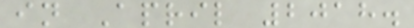in April 2018.
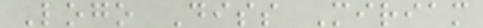Logo Diss Miriam
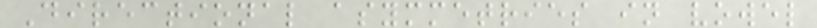Directional asymmetries in vowel
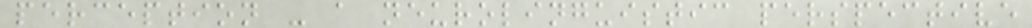perception - a neurolinguistic perspective
